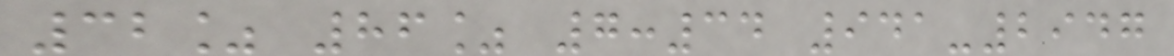32% 86% 7:34 941-2947
